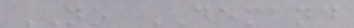NO DEMAND
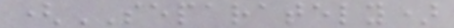(SEPARATELY)
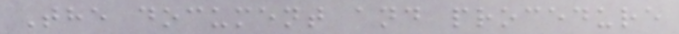The document and procedure
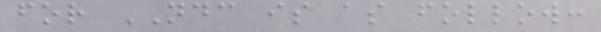for NDC is as follow:
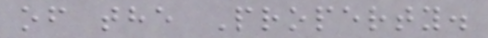of the Property.
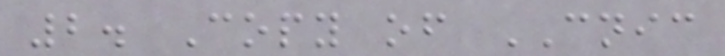2. Copy of CNIC
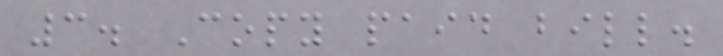3. Copy paid bill.
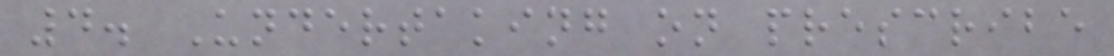4. Undertaking on prescribe
